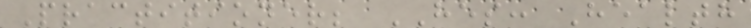Practitioner; HES: Health
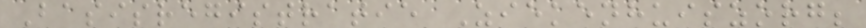Basisregistratie Ziekenhuiszorg;
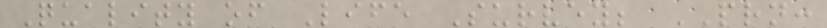Quality of Life Survey; PRN:
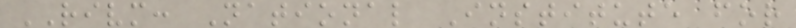RIVM: National Institute for
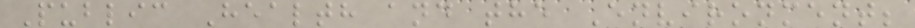Public Health and the Environment;
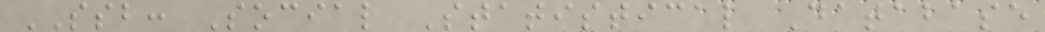SSB: Social Statistical Database
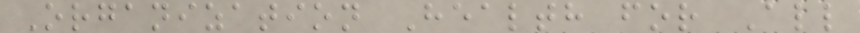Organization Health for All
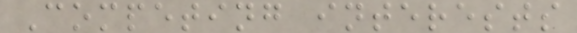Competing interests
